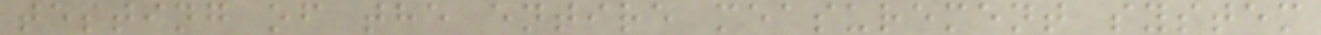testing of the entire measurement system
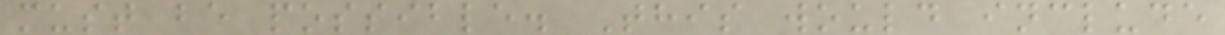must be possible. This would include
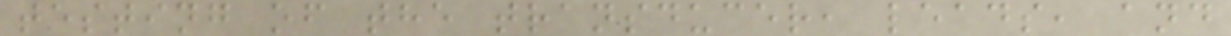testing of the transducer, leads, and
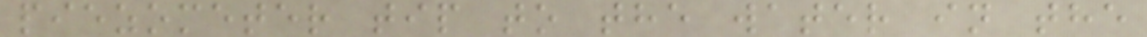piezometer tip to the water in the
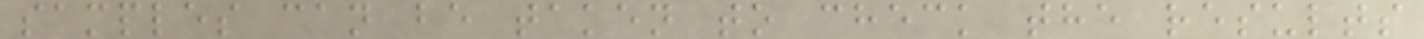samples can be taken to check the results
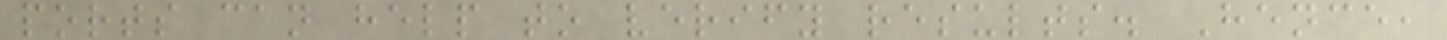ports can help to verify results. Hence,
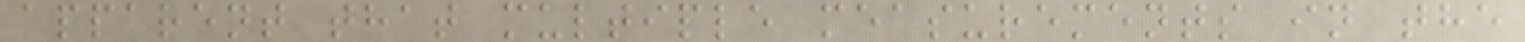apparent that multiple measurements in the
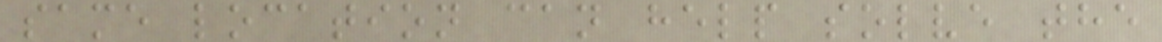same location can help solve the
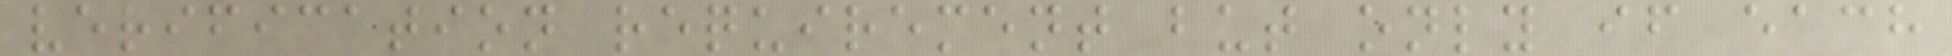verification requirement but only if each
